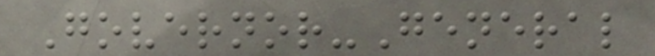Governor-General
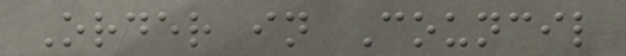Order in Council
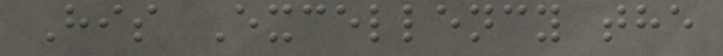His Excellency the
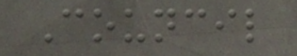Council
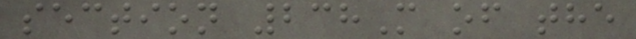section 238M of the
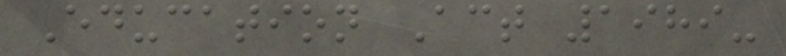Education Act 1989-
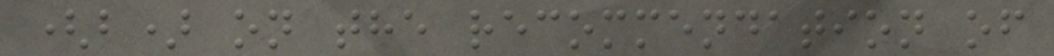(b) on the recommendation of
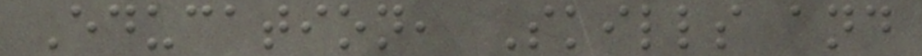Education, Skills and
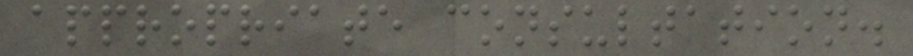appropriate consultation.
